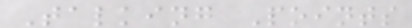Talking Points
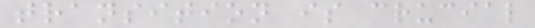transition is crucial
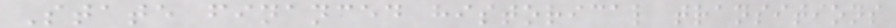State financed historical transitions
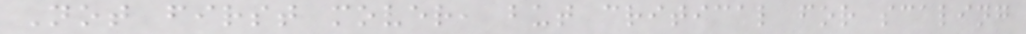Not first mover, but critical for scaling
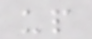up
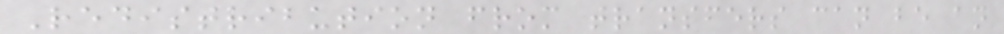Redistribution from transfers can be an
